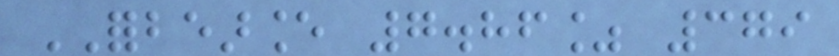FORBEARANCE 7.86% 379
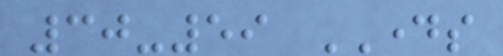30-59 DAYS
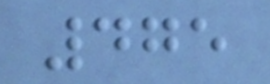475
